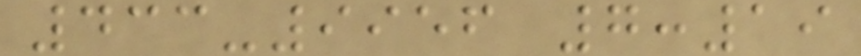433-9956 7:19
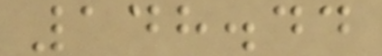148.44
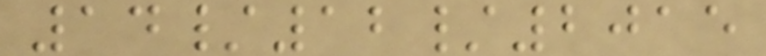14/12/2015
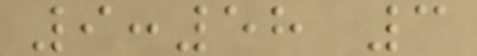9:58 3
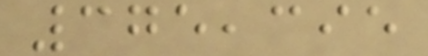375,395
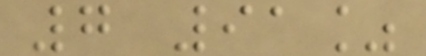7 91%
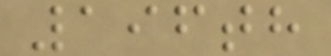196th
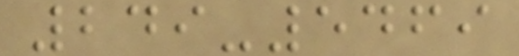249-5469
